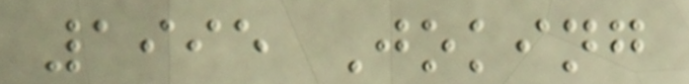1995 Joking
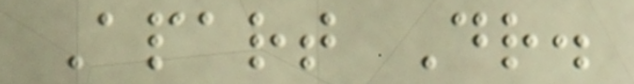Apart Dr.
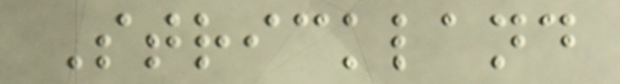Strickland
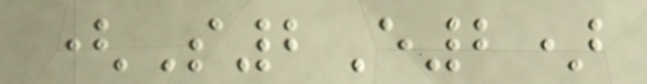(S2E2)
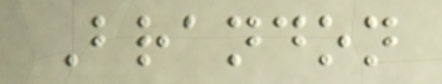Brandon
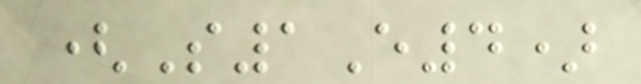(S1E4)
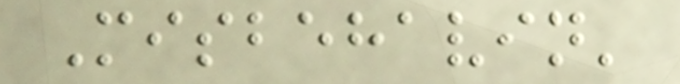Misbehavin'
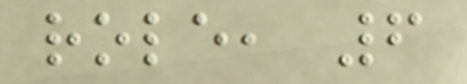role, 6
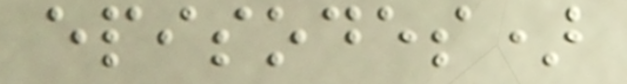episodes)
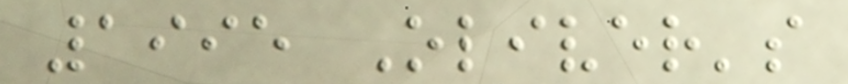1995 Oliver's
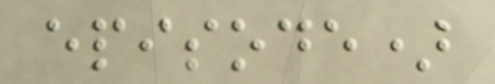episode)
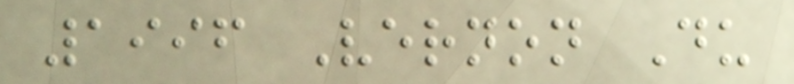1996 Vernon Du
